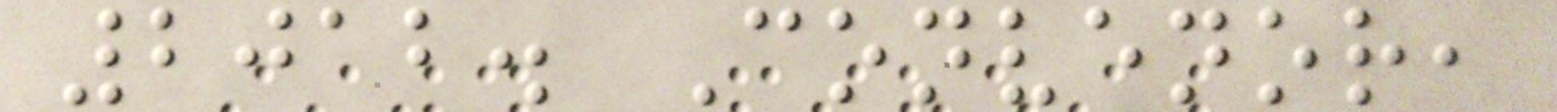2012. Convenor,
